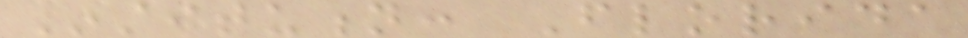Institution: Florida
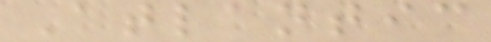Atlantic
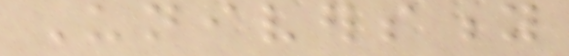University
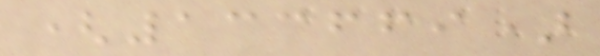(133669)
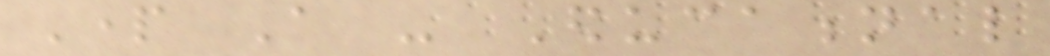Part A - Educational
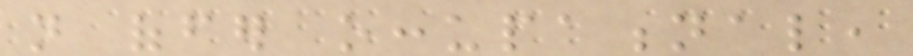not offer occupational,
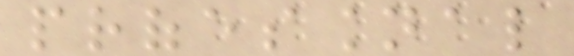professional
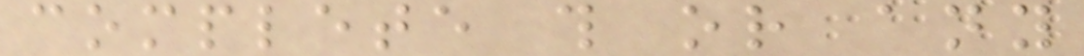complete this or any
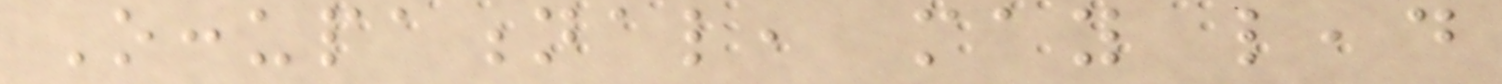Occupational, may lead
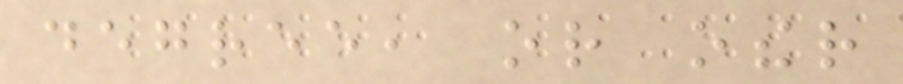degree, or other
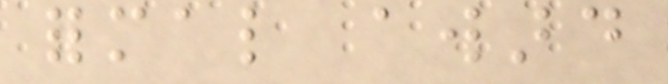formal award
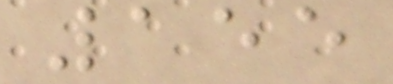155
